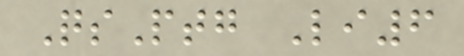QsPtg Li6
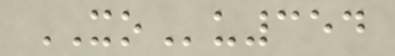XOu354
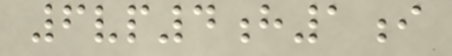6vp4h1i
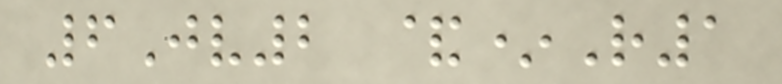6Jv2 &*R1
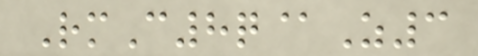RmC8q@Z3
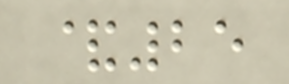&25
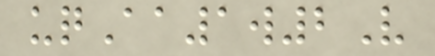uqAa1w2V
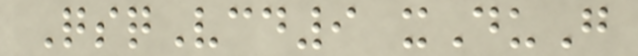QsqVcd9 xDuG
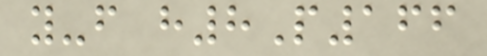y-f h8P166
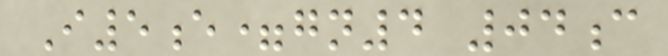I5e=gn4 04c
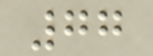77
